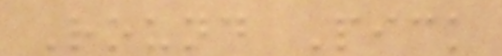Round Pick
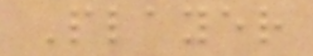Player
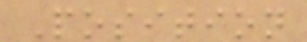Position
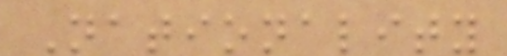Nationality
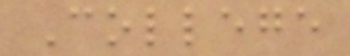College
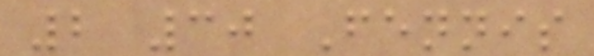2 30 Fennis
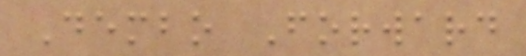Dembo Forward
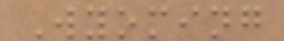Wyoming
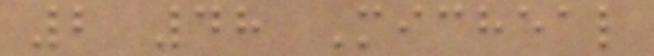2 48 Micheal
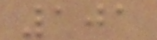101
